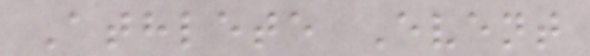Athlete Event
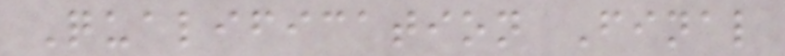Qualification Final
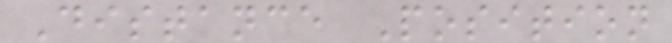Distance Position
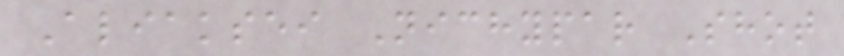Aliaksei Nichypar Shot
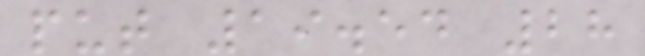put 19.54 28
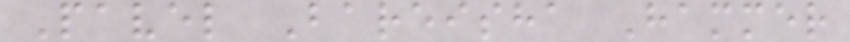Pavel Bareisha Hammer
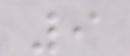9
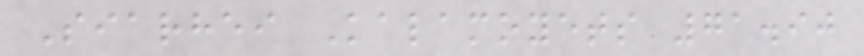Siarhei Kalamoyets 71.90
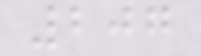207
